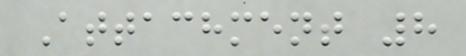Attachment 8
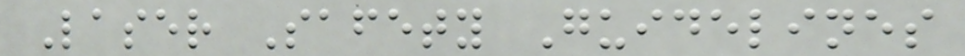Laser Safety Guidelines
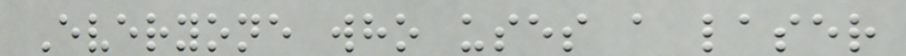Everyone who uses a laser
